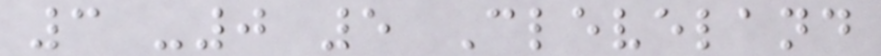3 -0 5 Cleveland
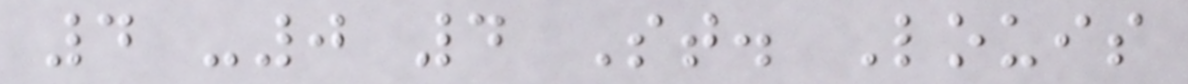4 -0 4 St. Louis
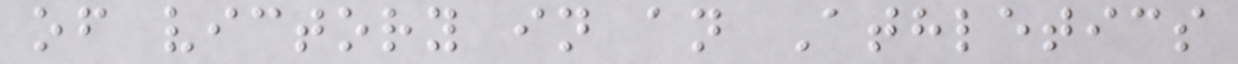of victory in an Athletics
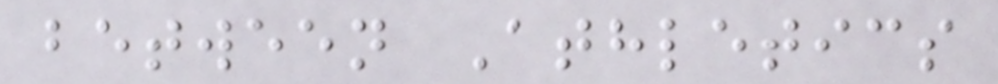between Athletics
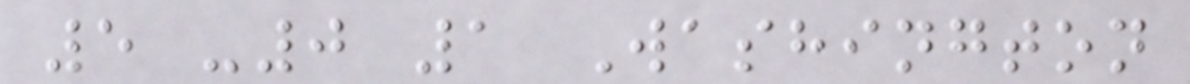5 -0 1 Washington
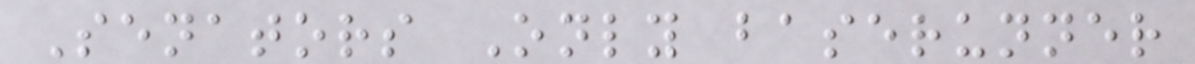Senators Only baserunner
